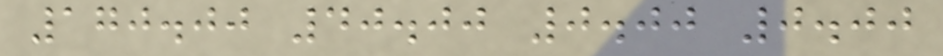170.00 40.00 0.00 0.00
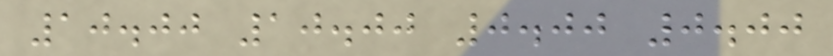10.00 10.00 0.00 0.00
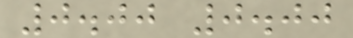0.00 0.00
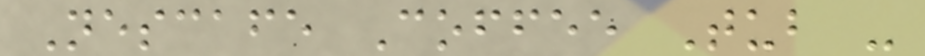Nescafe Coffee Tub -
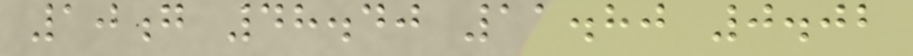10g 48.40 11.80 0.02
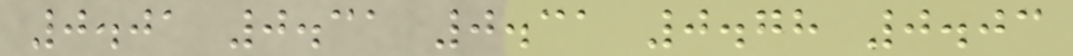0.01 0.31 0.31 0.78 0.03
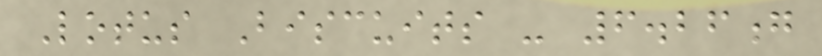Lotus Biscuits - 6.26g
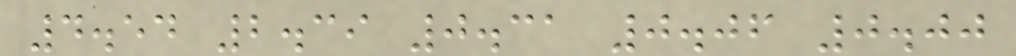4.54 2.39 0.31 0.06 0.00
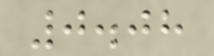0.08
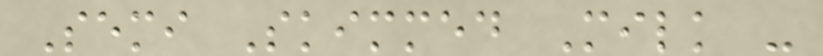Semi Skimmed Milk -
